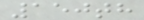150th
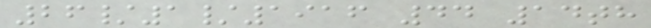26/1/1916 44 14th
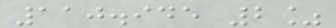110.945 2%
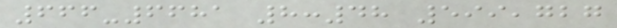666-6681 8:48 599,727
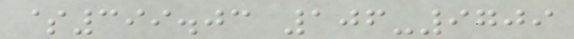$399.03 106-9709
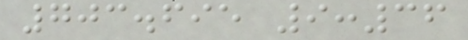703.695 9:36
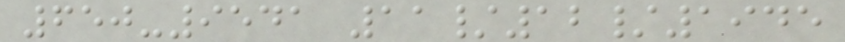650-9541 11/12/1945
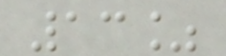13%
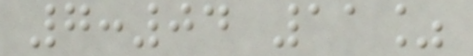7:04 11%
